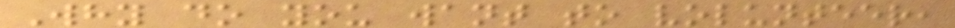Why do you want to volunteer,
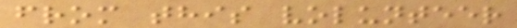from this volunteer
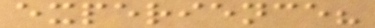experience?
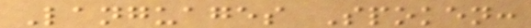Languages Spoken:
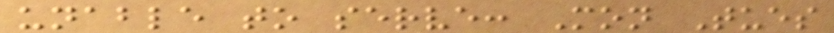unable to serve: Mon Tues
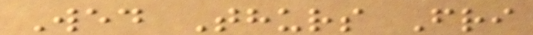Wed Thurs Fri
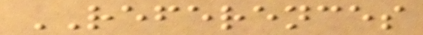REFERENCES
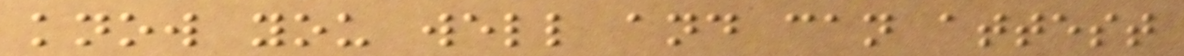know you well and can attest
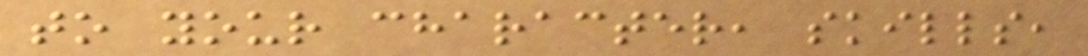to your character, skills,
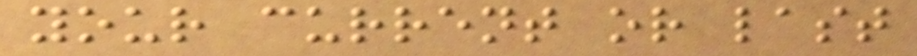your current or last
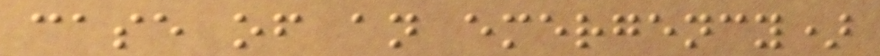case of an emergency)
